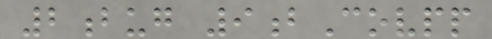2bug 9bCovpp
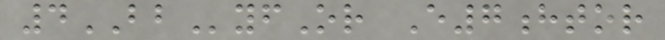4BByfOr E7htor
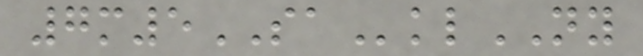7m5SAklNY
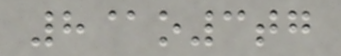8@o3tg
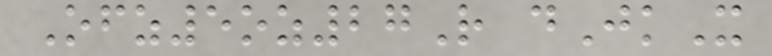Ofz5oz27R dJkX
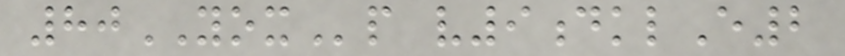80YOXp v9dklE2
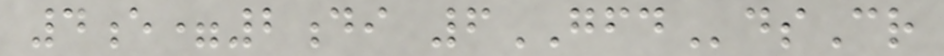4e=2di 6GFDdsCr
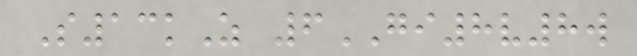S13kZ 6GI8v8w
